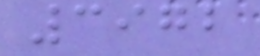3972
